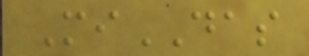MiDAS
